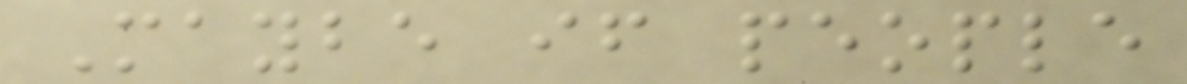Maybe if people
